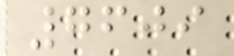7609
